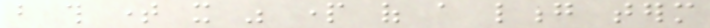but this time it was part of a long term
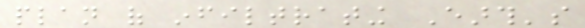plan of infiltrating Earth's
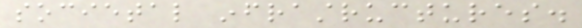societal infrastructures.
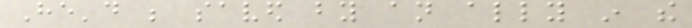He'd be saved by an ally in the
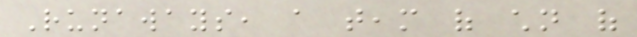Runaways, a team of children of
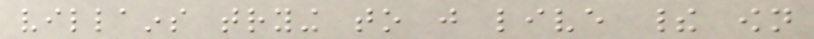villains trying to just live their own
